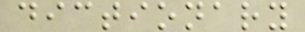dictionary
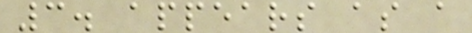3. appears as a
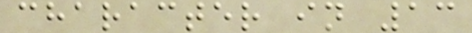character in 13
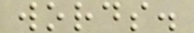words.
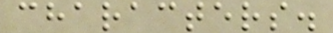characters.
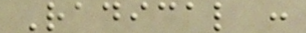Radical :
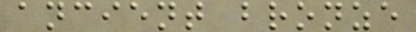ancient bronze
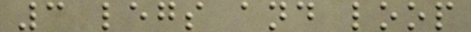3 legs and loop
